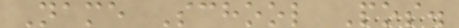Name School Pos.
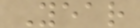Year
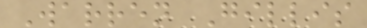Warren Gillis
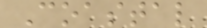Coastal
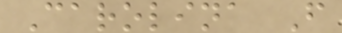Carolina F
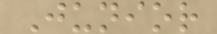Junior
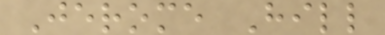Jerome Hill
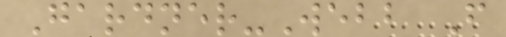Gardner-Webb F
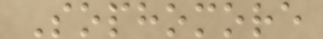Sophomore
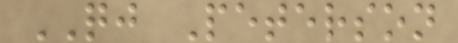QJ Peterson
